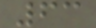63
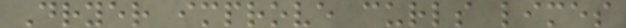Dryer improve curls limes
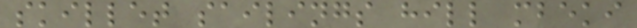skillet sailings hill mbeki
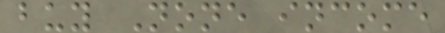buy None income
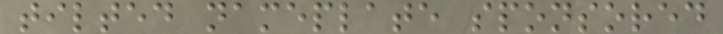tilted nameplate sponsored
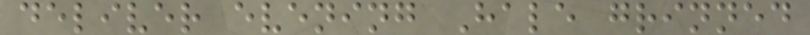deliver evening Hale grinned
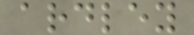ardley
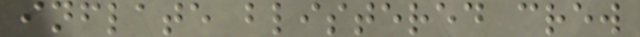inflate blistered crew
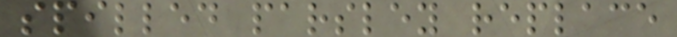spilled parsley replace
